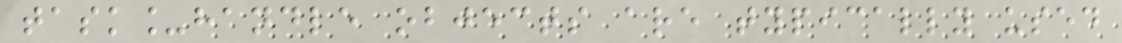task_handle objects are typically used
